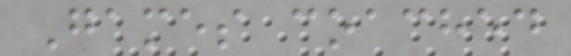Games coached
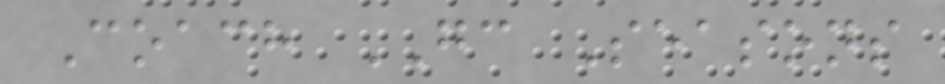Coach GC Seasons
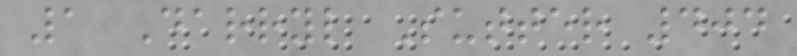1 Darryl Sutter 404
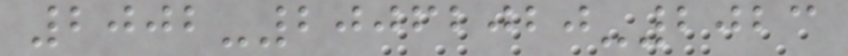2002-20062020-2023
